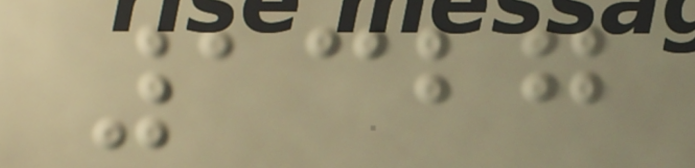1327
